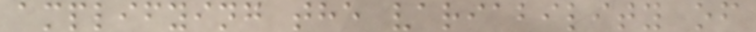amplifying the variability of
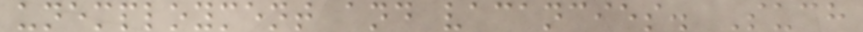unemployment and vacancies. Such
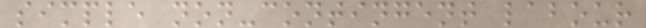simple non-contingent labour
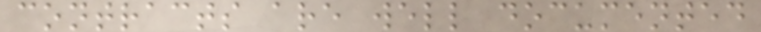contracts are well documented
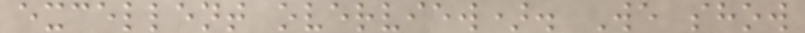excellent overview). We show
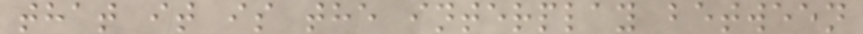that it is the interplay between
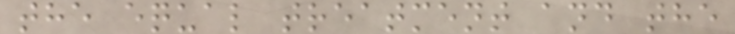the equal treatment and the
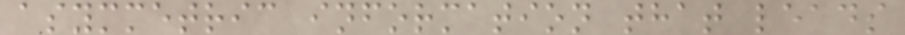asymmetric information that leads
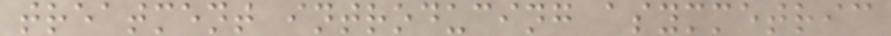treatment introducing asymmetric
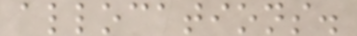allocations.
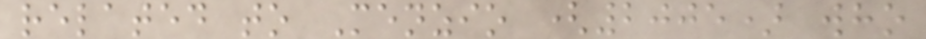related to Menzio (2005) who
